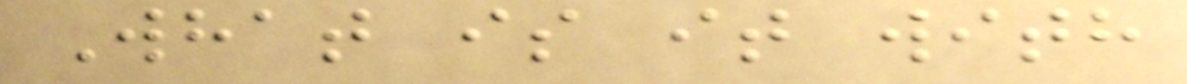What is it with
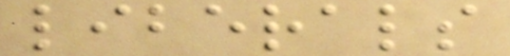liberals
